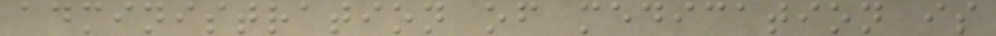administration of medication is
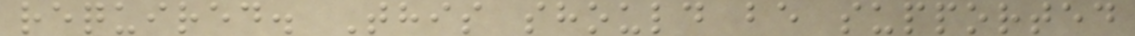required. This should be supported
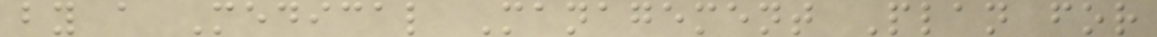by a Medical Management Plan for
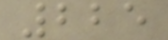225
